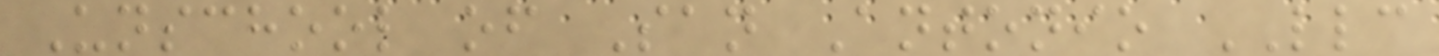Unschool of San Antonio LLC
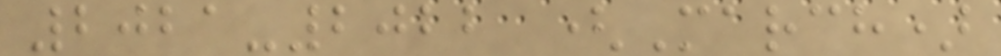2021-2022 (March)
